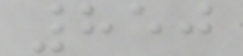850
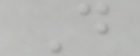D
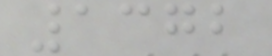1372
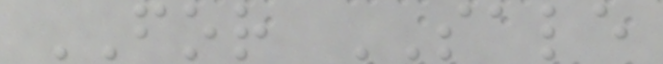FOR SALE
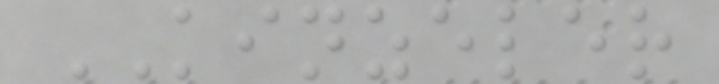KINZELER
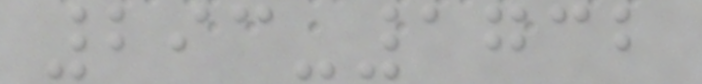293-1732
